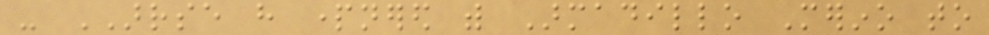- ARRSE have partnered with Armadillo Merino to
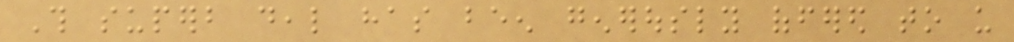This superb deal has been generously offered to us
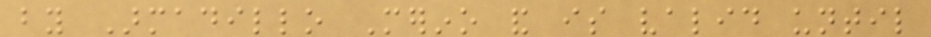by Armadillo Merino and is valid until
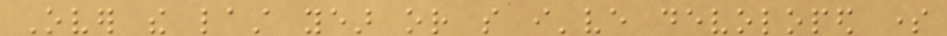Over the last year or so i've devoloped some
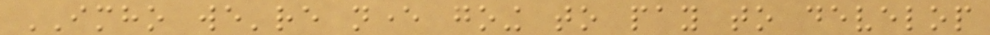IMHO we're never going to pay to develop
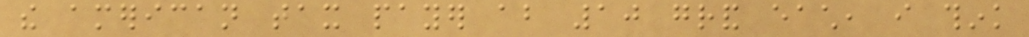the american tax payer about 10 grand each, i think
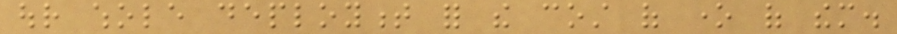our whole deployment for the cost of one of them.
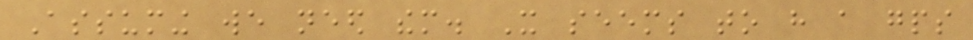Assuming we need them. It seems to have a gps
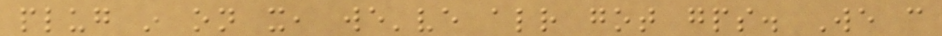plug in on it, we've already got gps. We can
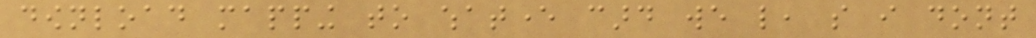download mapping to whatever card we like, so i dont
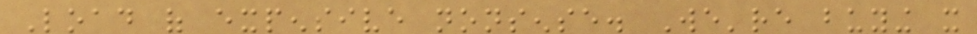Load of expensive nonsense. We're buying it
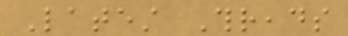Latest Threads
